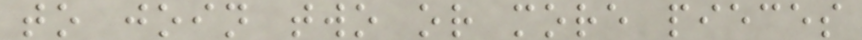to join two or more pieces
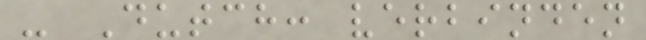- Dutch: verbinden
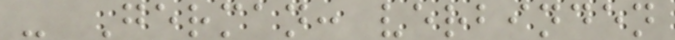- German: verbinden
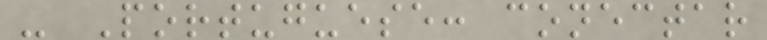- Portuguese: conectar
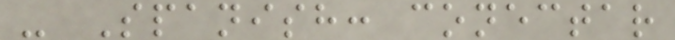- Spanish: conectar
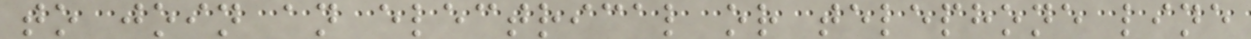to join an electrical or telephone line
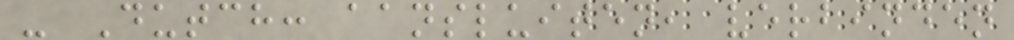- Dutch: aansluiten, verbinden
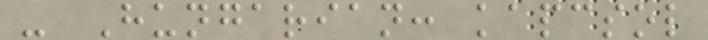- Hungarian: kapcsol
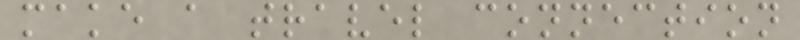make a travel connection
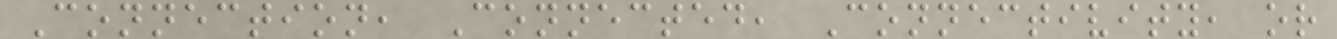Connection, Connected, Connectivity, or
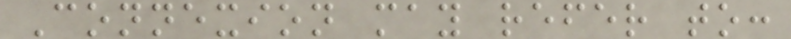Connexion may refer to:
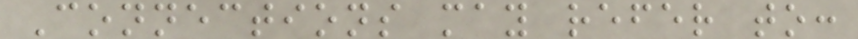Connections may refer to:
